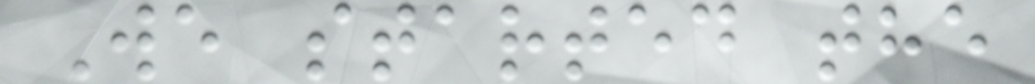We started the
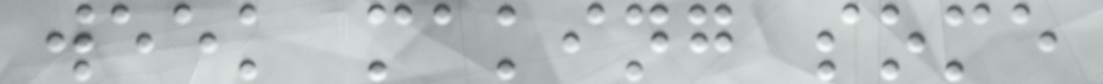week making some
